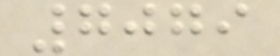7079
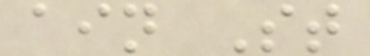ain St
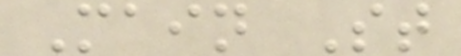Main St
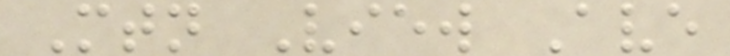Mtn View Ave
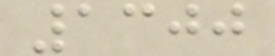1300
